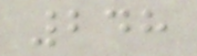248
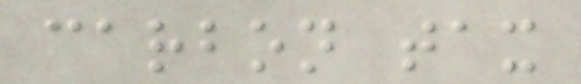carbon tax
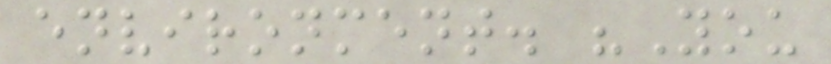environment. "You
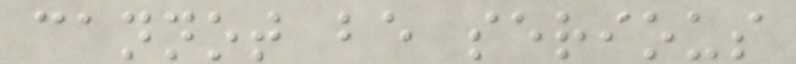cannot be serious
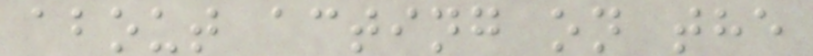about acting on the
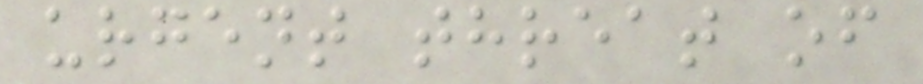urgent threat of
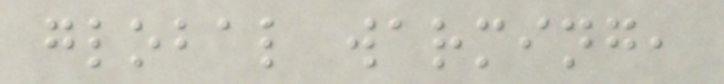global warming,
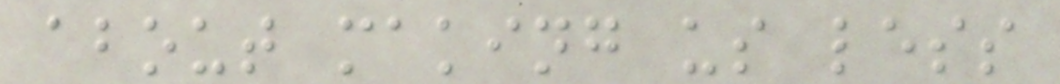about making us less
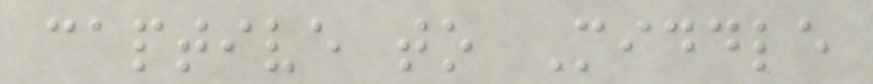captive to Middle
